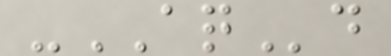-AQd
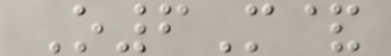O6M&
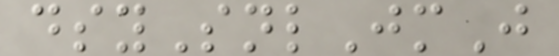dsySnlJmJ
